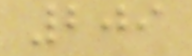209
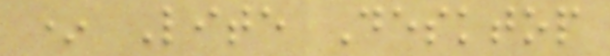* Lite Desktop
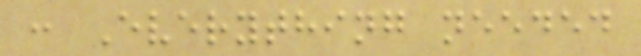: Everything needed
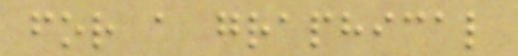for a graphical
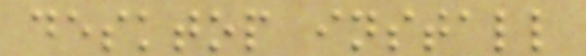desktop install
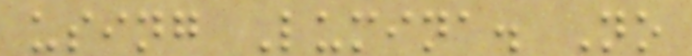using Lumina. No
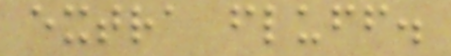extra fluff.
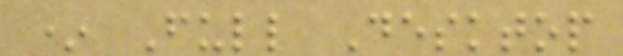* Full Desktop
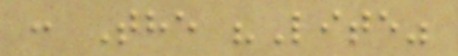: The "Lite"
